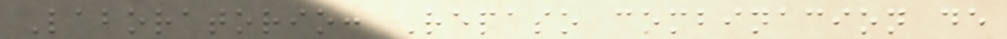Laboratorio: Repaso combinacion de
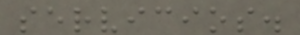servicios.
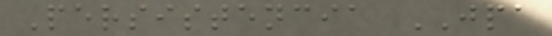Persistencia JPA
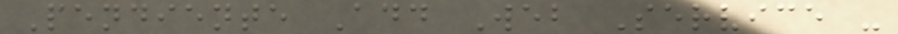Pendiente Add Web Service -
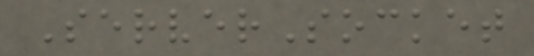ServerSocket
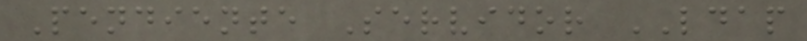Pendiente Servidor LDAP
